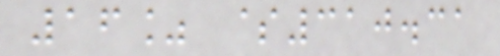16% $310.31
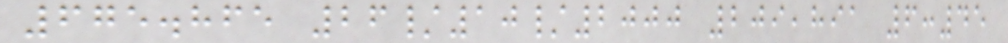675.865 26/10/2000 209,891 6:45
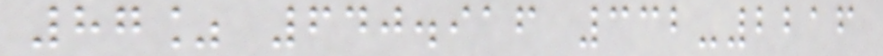87% 640.916 332-2216
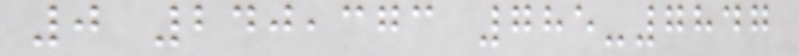0 240,373 785-7847
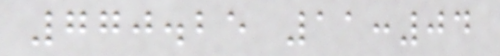770.25 11:04
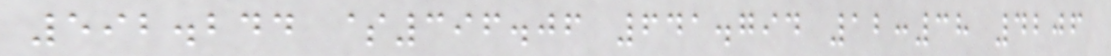592.244 $396.06 641.794 12:38 4206
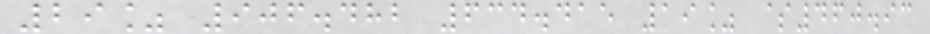29% 906.482 634.415 19% $460.93
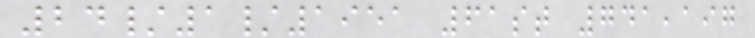24/1/1951 61st 741,197
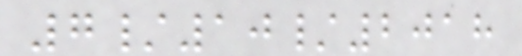7/10/2018
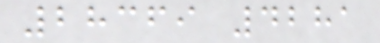28369 4281
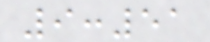9:51
